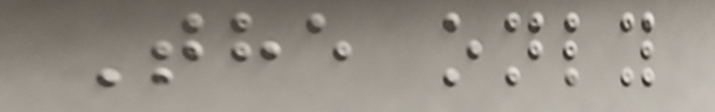The only
